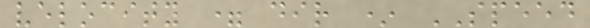velocity = dir * SPEED
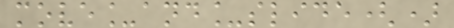move_and_slide()
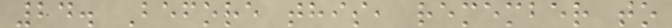24. Before this, remember to
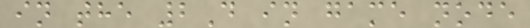in the 2D in game node
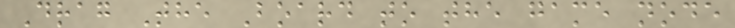Drag The Board to the game node
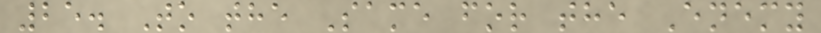25. To the Same for the Enemy
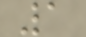1
